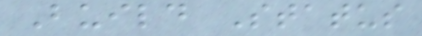Build Status
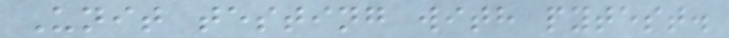Unit testing with pytest.
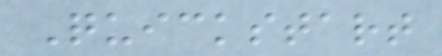Quickstart
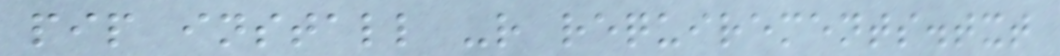pip install -r requirements.txt
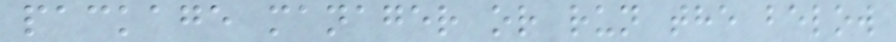package manager or run the below
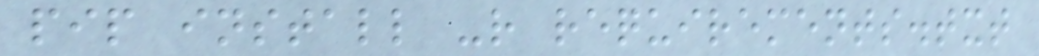pip install -r requirements.txt
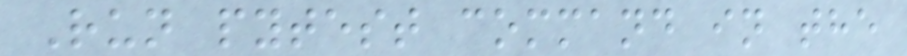Run pytest command in the
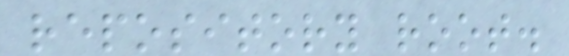repository root.
